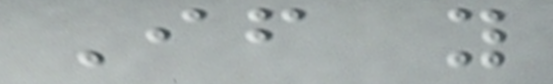If you
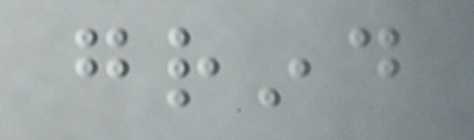grind
